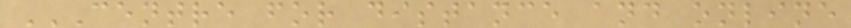CENTRE FOR DISTANCE AND ONLINE
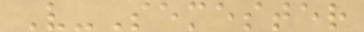V-Semester
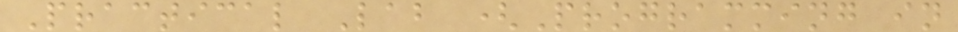Practical Lab (Programming in
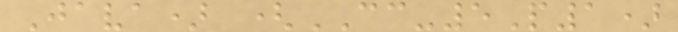Java) (CC-5P1)
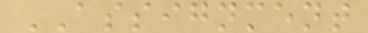ASSIGNMENT
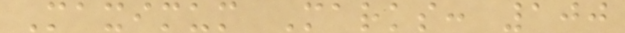Maximum Marks: 100
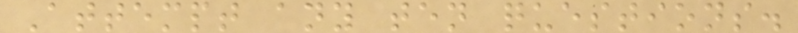Attempt any ten questions.
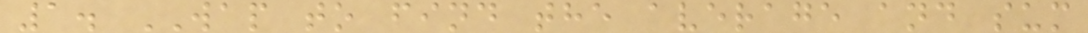1. WAP to find the average and sum
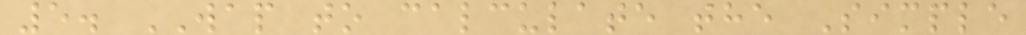5. WAP to calculate the Simple
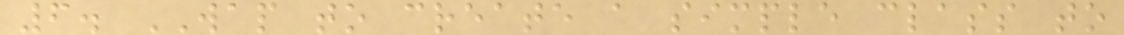6. WAP to create a simple class to
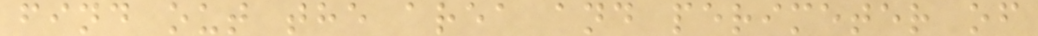find out the area and perimeter of
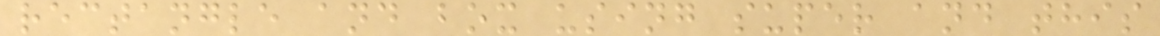rectangle and box using super and this
